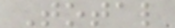Total
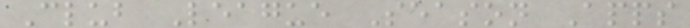Club League Season Apps
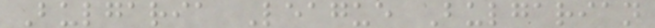Bulgaria League Bulgarian
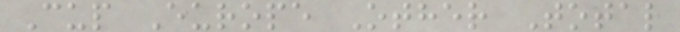Cup Europe Other Total
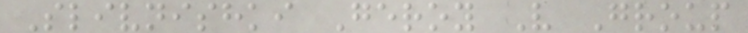Slivnishki Geroy V Group
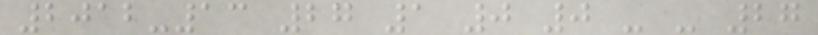2012-13 27 1 0 0 - - 27
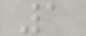1
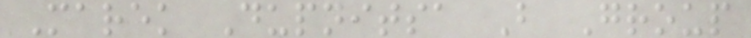Marek Dupnitsa B Group
